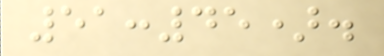51:45).
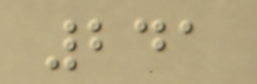241
